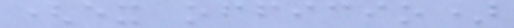(ex officio)
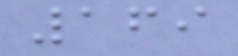169
